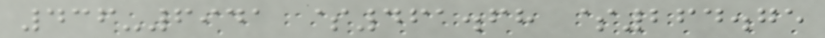436-6941 $461.68 $264.75
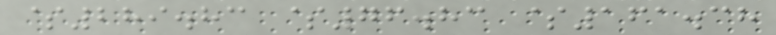$289.83 $76.83 $161.38
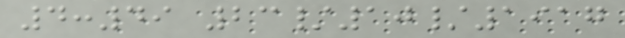4:49 23/10/1917
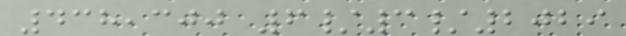438,300 6/3/2029
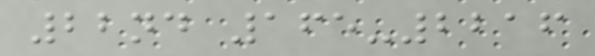22nd 165-2216
